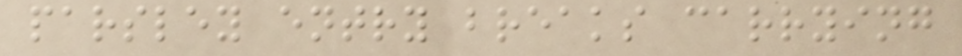parsley entry breaks carrying
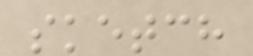sketch
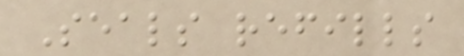Seals refills
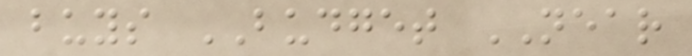buys BUDGET NEAR
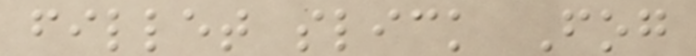fillet slick Fog
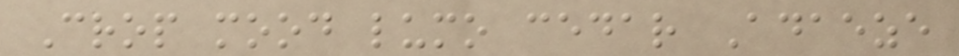Crop mood lumo cedar Adaeze
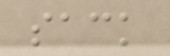sack
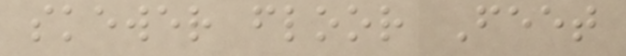skewer floor Feet
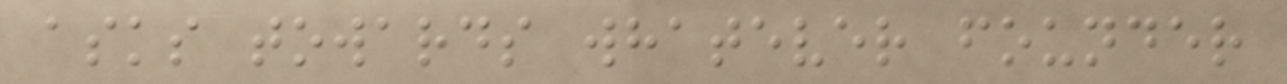asks towards whatever founder
